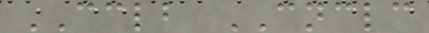CCLB CNCLC
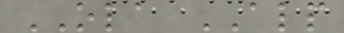OLA ALP
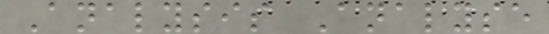Analysis Analyse
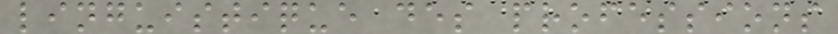linguistique des professions
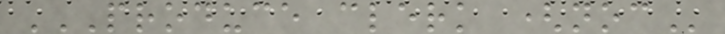PRODUCE CLERK (NOC
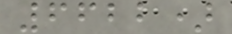6622)
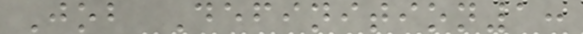Job Definition1:
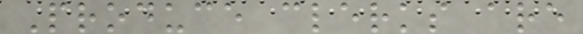Produce clerks are
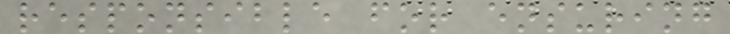responsible for ensuring
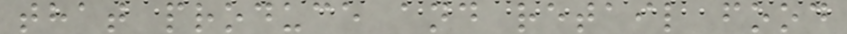that produce and retail food
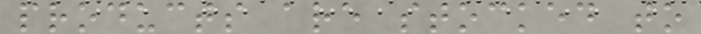products are stocked to
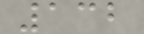132
